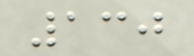130
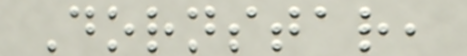Dornstar,
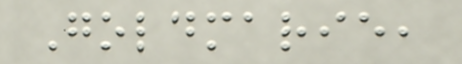Goldmarie,
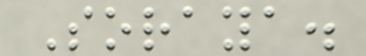Soraya.
